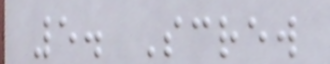5. Screw
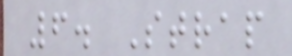6. Strap
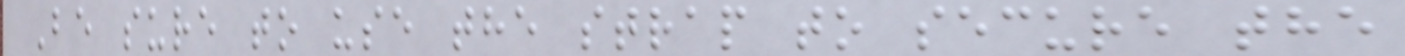Be sure to use the strap to secure the
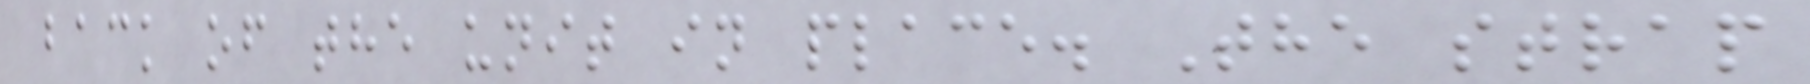back of the unit in place. The strap
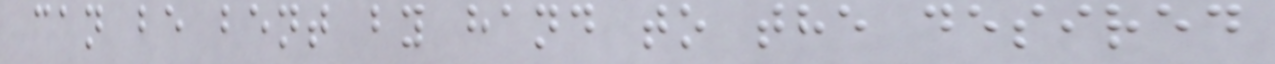can be bent by hand to the desired
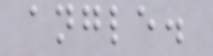angle.
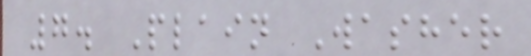7. Plain Washer
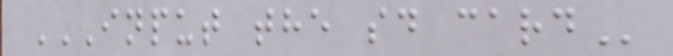INPUT THE SD CARD
